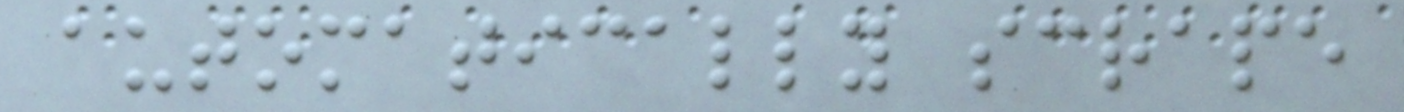automatically scrape
